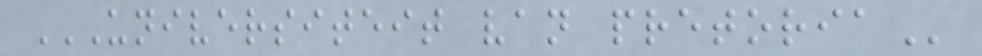UNIVERSITEIT VAN PRETORIA
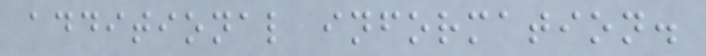additional information.
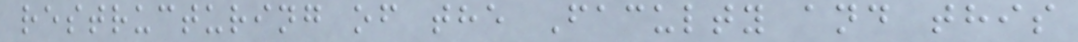restructuring of the Faculty and this
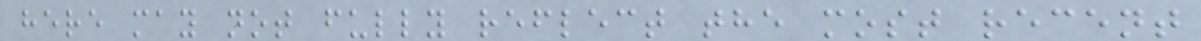here may not fully reflect the most recent
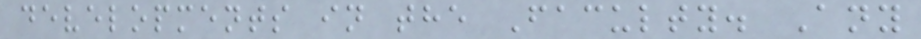developments in the Faculty. Any
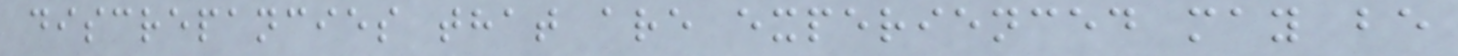discrepancies that are experienced may be
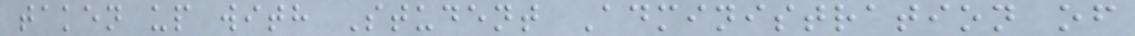taken up with Student Administration of
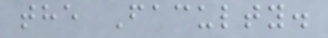the Faculty.
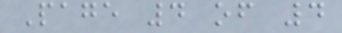Page 4 of 4
